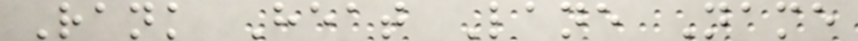Rank Heat Lane Name
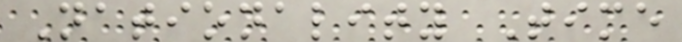Nationality Time
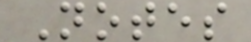Notes
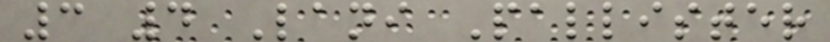3 4 Lani Pallister
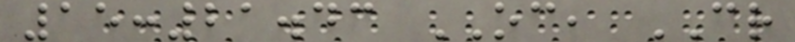15:21.43 OC, CR
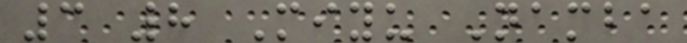3 8 Miyu Namba
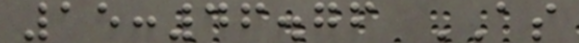15:46.76 AS
